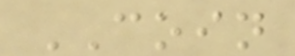COIN
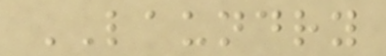LAUNDRY
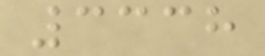3338
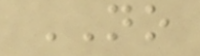NO
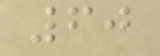60
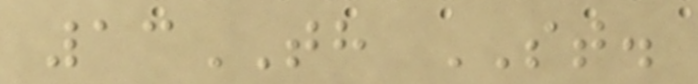13TH ST.
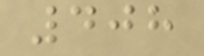408
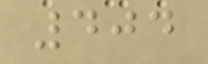404
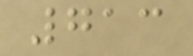713
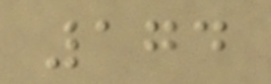174
